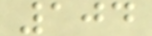104
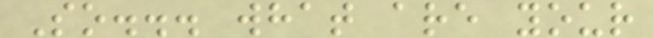So... what are your
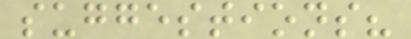suggestions?
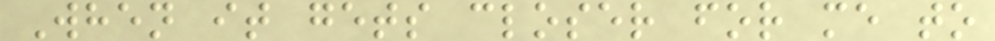When it gets closer for me to
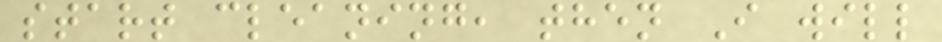start cleaning, then I will
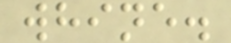whine.
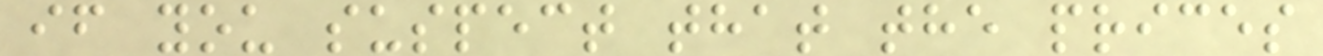if you suspect that the prices
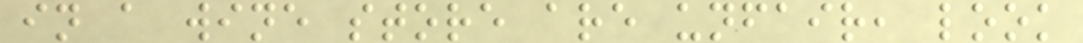in a wine store are unfair, look
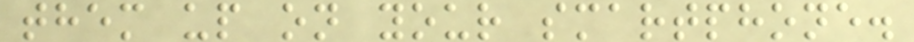them up on your smartphone.
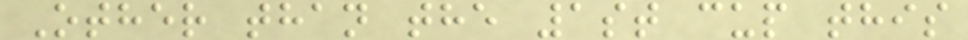Other than the 1st cup this
